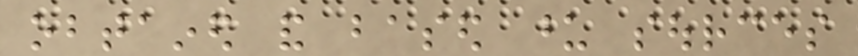obtained and based upon sources
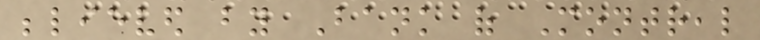believed by Bank of Montreal
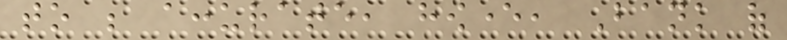to be accurate, however, Bank of
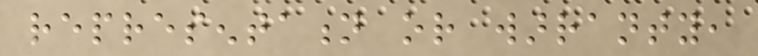representation or warranty,
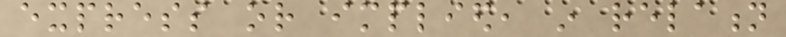express or implied, in relation
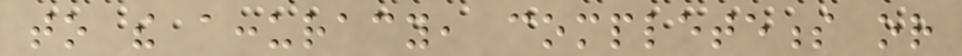to the accuracy, completeness or
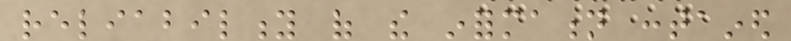reliability of the information contained
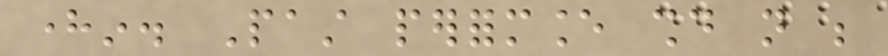herein. Past performance should not be
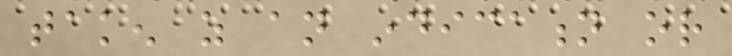taken as an indication or
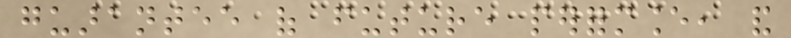guarantee of future performance, and
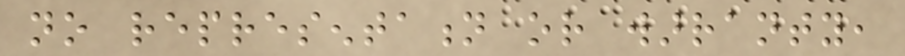no representation or warranty,
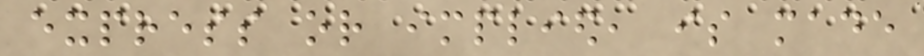express or implied, is made
